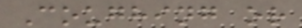Coughing or
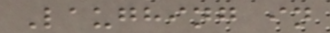Laughing in
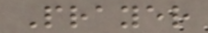Prayer
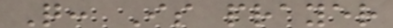Q: Is prayer
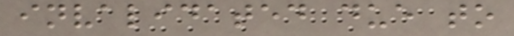invalidated due to
